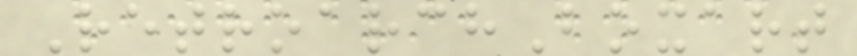RetroarchBoxart
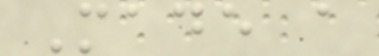Made a
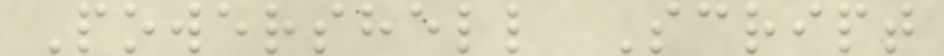Powershell Script
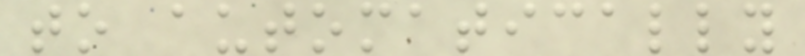to automatically
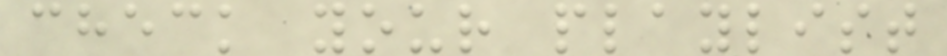check your playlist
